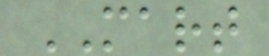MART
